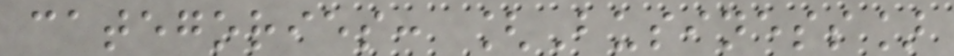categories: [Business]
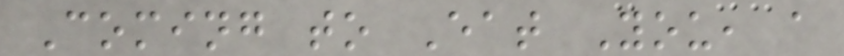Coming to Eat You, a
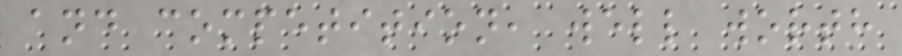and competition, well worth
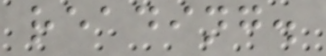reading.
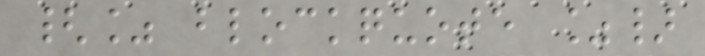{% blockquote %}
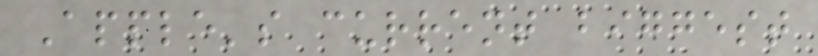Apple's current biggest
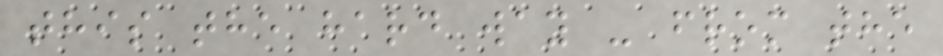this the hard way - from the
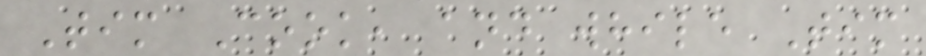Tim Cook, and while Tim
